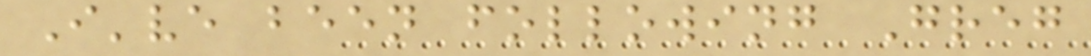I've been following Greg
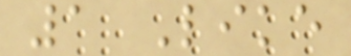1 Like
